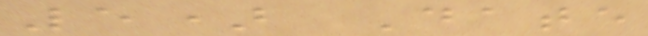5) Date
